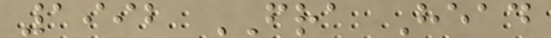1992 FRA Head
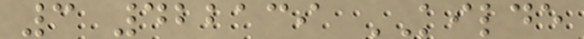3 422139 KILDE
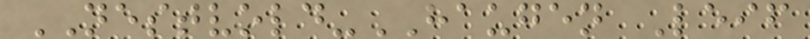NESTVOLD-HAUGEN Leif
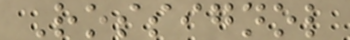Rossignol
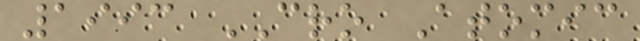1993 CRO Atomic
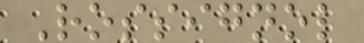Rossignol
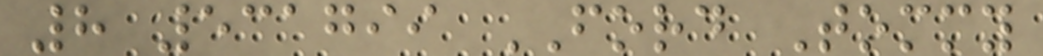8 531799 FORD Tommy
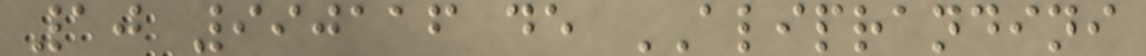10 990116 de ALIPRANDINI
